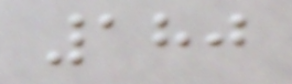180
